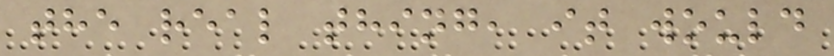the real thing, it would
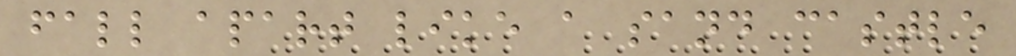fall apart like a sand castle
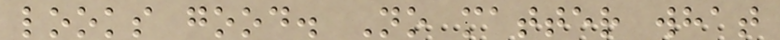looks good. No matter what
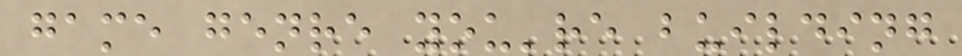game genre you're building
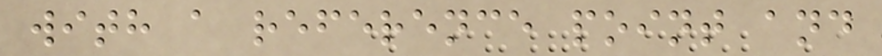with a reference point and
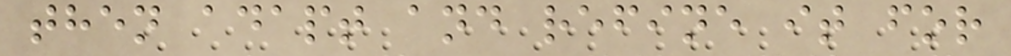then adapt and refine it for
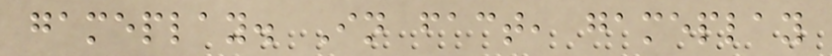gameplay. In fact, gameplay
